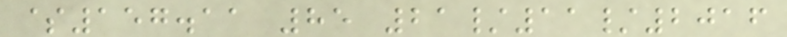$157.11 85 21/11/2016
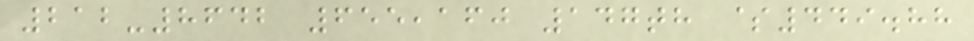212-8642 655,160 147th $449.88
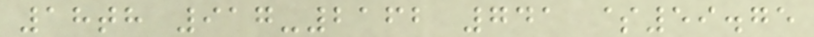18th 917-2162 741 $59.75
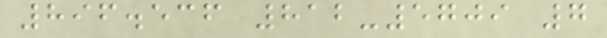896.536 812-5709 7
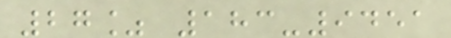27% 183-9451
